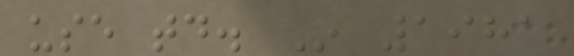use today. In 1981
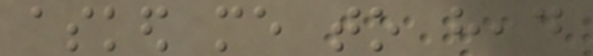asked me to head
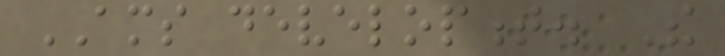AMS development. The
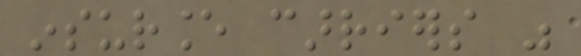insurance carriers was
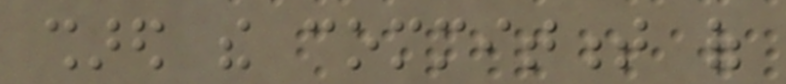shared the commitment of
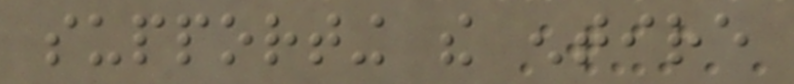supporting the entire
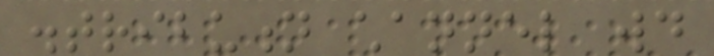distribution channel would
